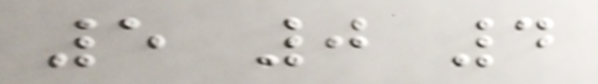5 0 4
